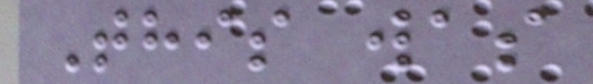This was
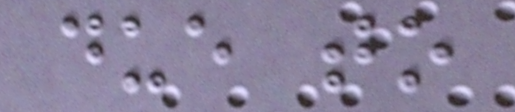due to
